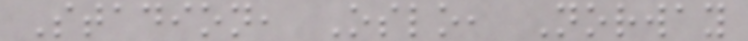Stadion, Oslo, Norway
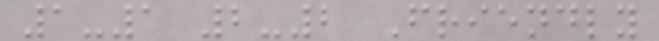1-1 2-2 Friendly
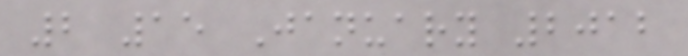2 15 January 2012
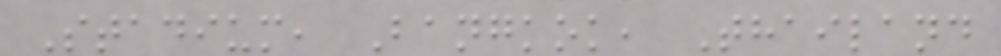Stadium, Bangkok, Thailand
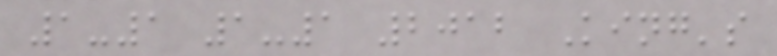1-1 1-1 2012 King's
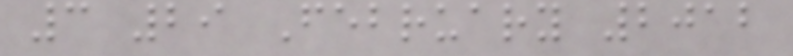3 29 February 2012
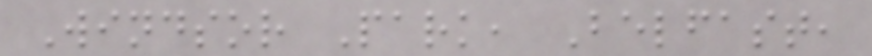Windsor Park, Belfast,
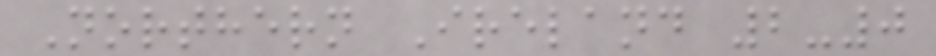Northern Ireland 2-0
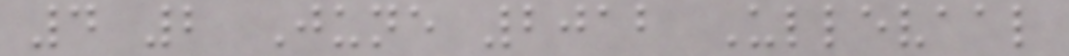4 2 June 2012 Ullevaal
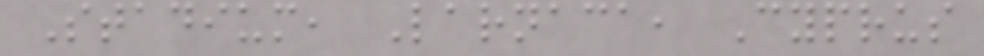Stadium, Larnaca, Cyprus
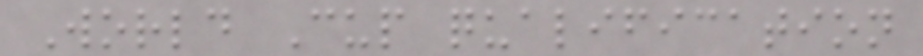World Cup qualification
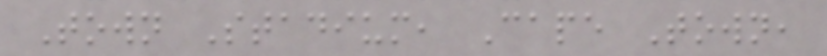Town Stadium, Cape Town,
